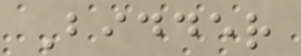Bidder
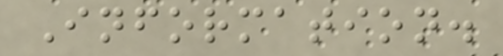Information.
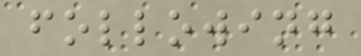following
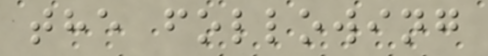the following
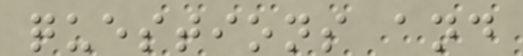questions and
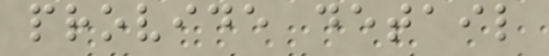provide detail
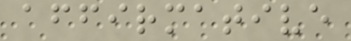affirmative
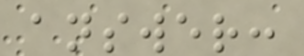answer:
